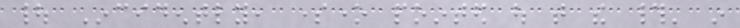| Incidently, someone pointed out that the #' in
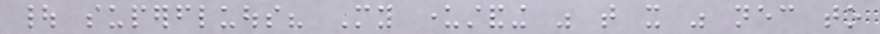| superfluous? My understanding was that it was necessary to
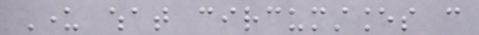Under what circumstances can
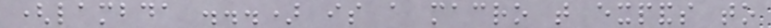(lambda ...) is a macro that expands to
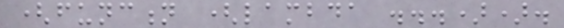(function (lambda ...)).
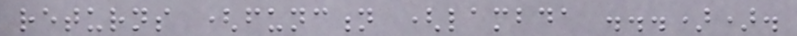returns (function (lambda ...)).
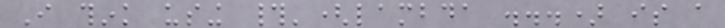I think using #'(lambda ...) is a
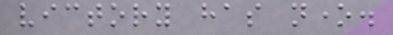victory has none.
